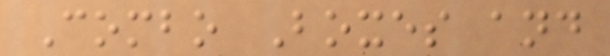Combo Boxes and
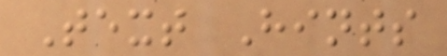Text Hints
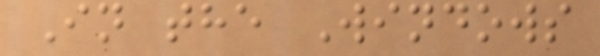In the Windows
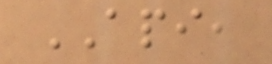API,
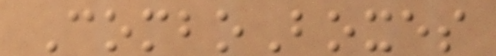ComboBoxes
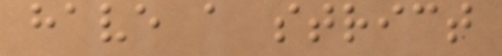have a strict
